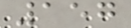157
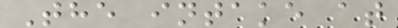The intake at
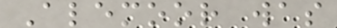Alemoor was
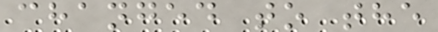changed to the
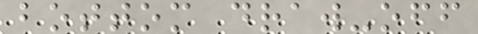bottom draw-off
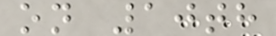on 10th
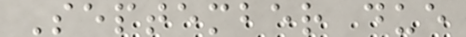September due
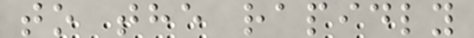to the rapidly
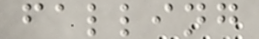falling
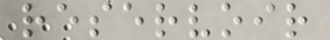reservoir
